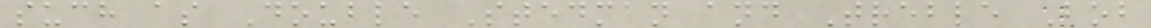such as Double Stedman and Treble Bob
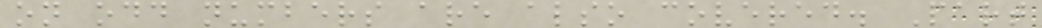on odd numbers are also covered. Part
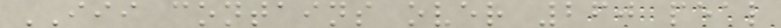III contains over 260 peal
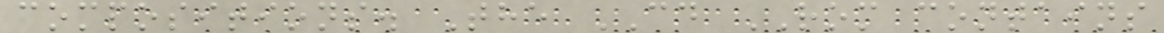compositions. The CD ROM contains
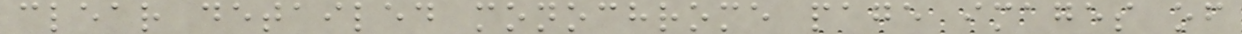clear detailed monochrome page images of
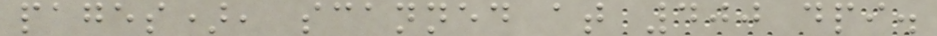pages), scanned at 400 dpi.
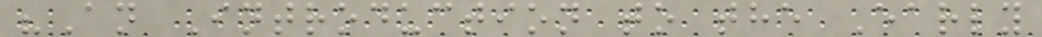"An Introduction to the Early
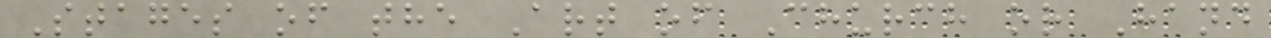Stages of the Art of Church or Hand
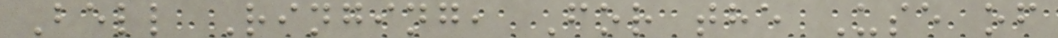Bell Ringing, For the Use of
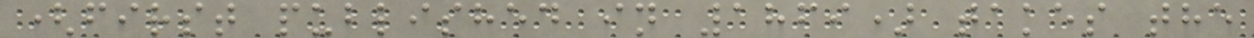(first published in 1869) takes the
